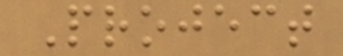Project
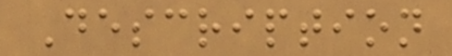Description
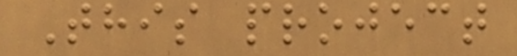This project
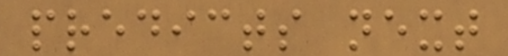predicts next
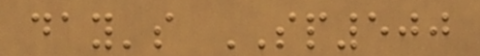day's SP500
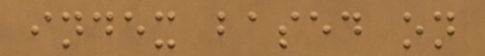index based on
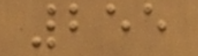255
